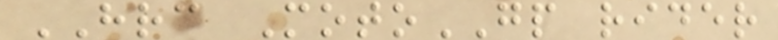HRC MotoGP rider
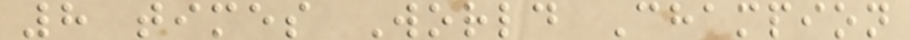8 times World Champion
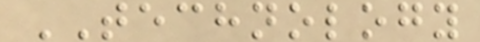TECHNOLOGY
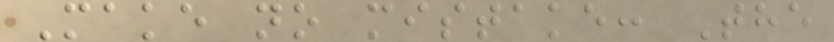Make no mistake: The
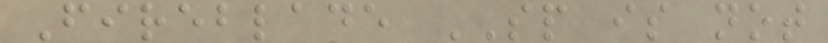Fireblade SP is not
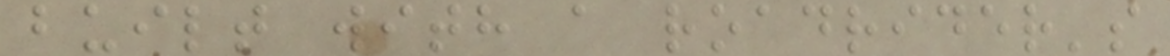built with a roadrider's
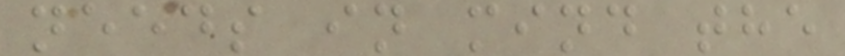needs in mind the
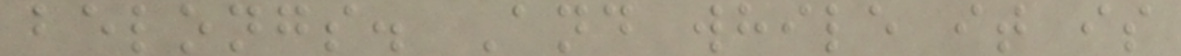belongs. And while it is
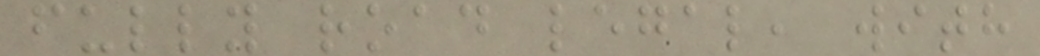fully road legal, with
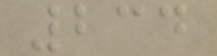234
